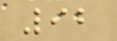92
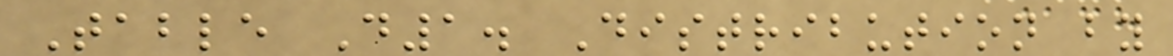Table D1. Distribution by
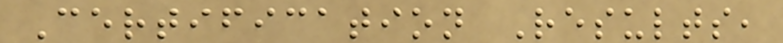Certification Results,
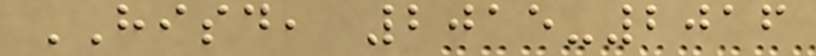HISD, 2015-2016
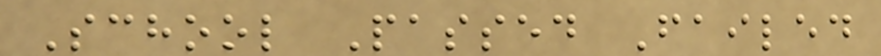School Passed Failed
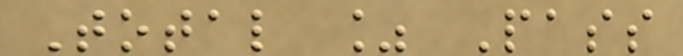Total % Pass
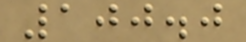100.0
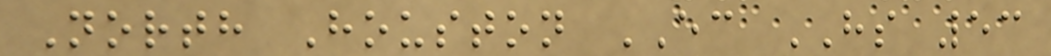North Houston EC HS 53
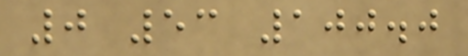0 53 100.0
